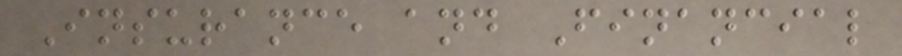Insurance and Financial
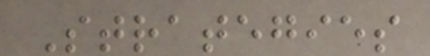Strategies
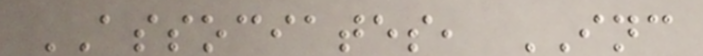ASSOCIATES, INC
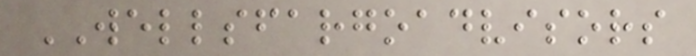WELLSFARGOADVISORS
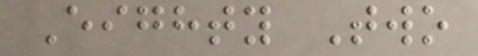Eighty Two
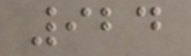924
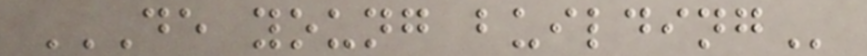DE YOUNG BUILDING
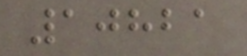10821
